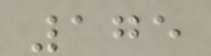175
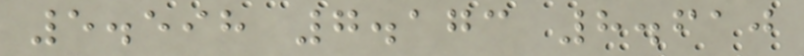5.598 7.173 8.610
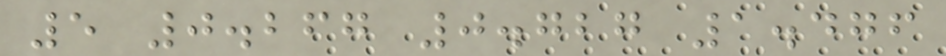5 0.267 0.727 1.476
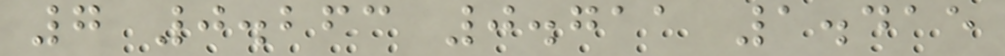7 0.263 0.711 1.415
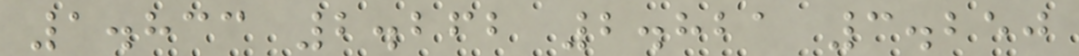1.833 2.262 2.821 3.250
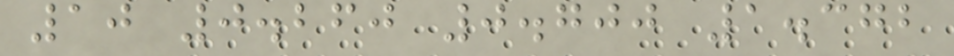10 0.260 0.700 1.372
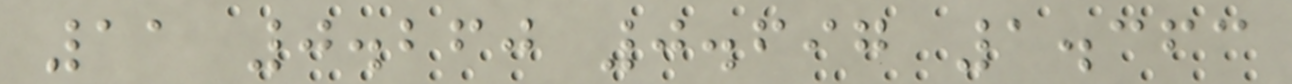11 0.260 0.697 1.363
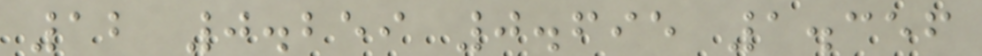12 0.259 0.695 1.356
